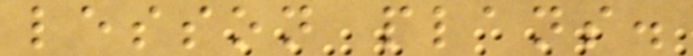lesson plans.
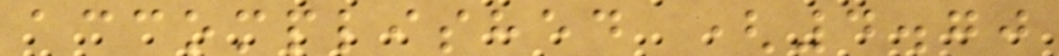accomplished (4.70
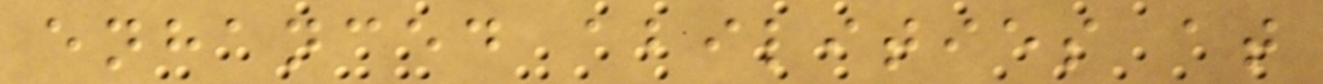enhanced abilities at
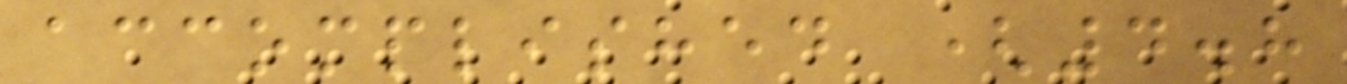accomplished (4.8
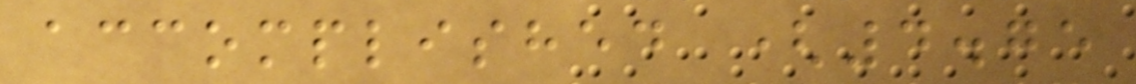accomplished (4.75
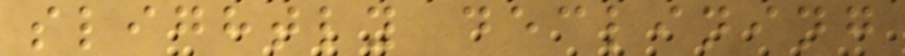slightly declining
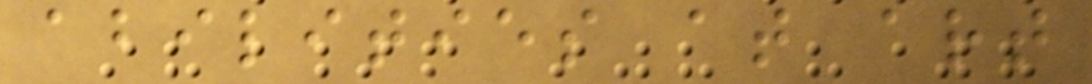abilities at art
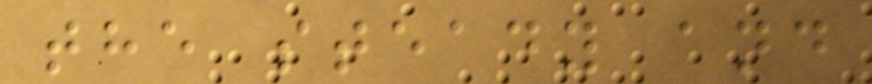the steady and
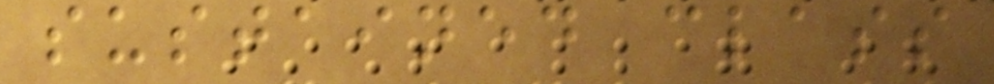sustained class
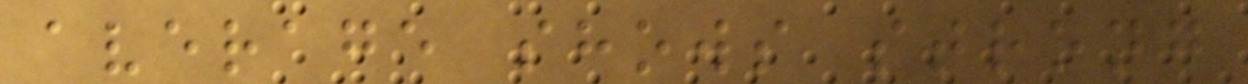average shows strong
